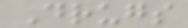Drugs
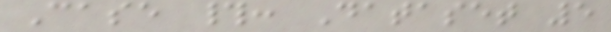Case #: Dataset 5
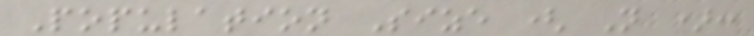Population Size ( N ):
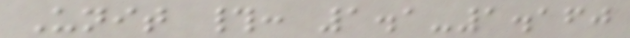Unit #: 1.1-1.160
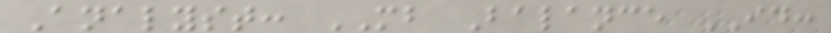Analyst: MB Balance ID:
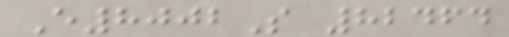E8002S 82464
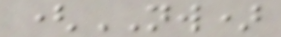(NW)
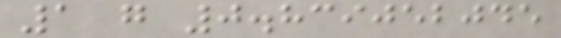1 g 0.839052045
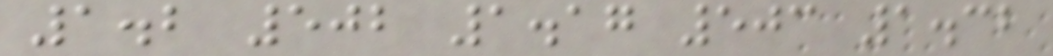1.2 502 1.17 503 1.32
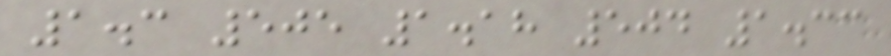1.3 505 1.18 504 1.33
